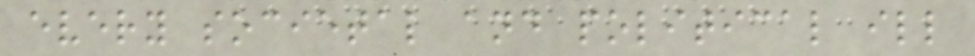every societal and political ill
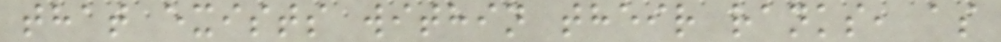that exists within their ranks, as
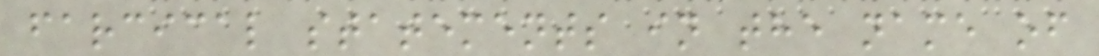farcical statements in the name of
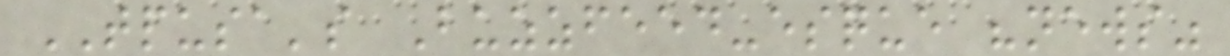TPUSA's Buzzfeed-esque "news"
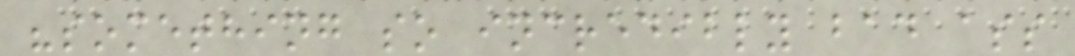"something so incredibly bad ass
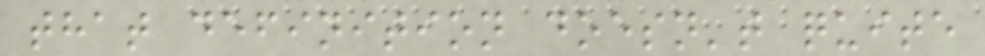that definition doesn't quite
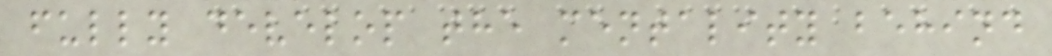fully develop the mentality behind
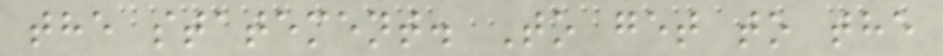the statement. To get to the
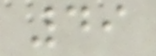49
